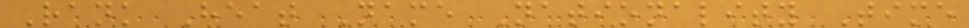Rank Heat Name Nationality Time
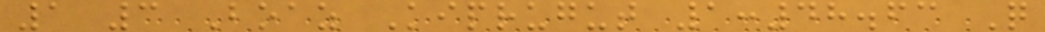1 3 Boaz Kiprugut 1:48.63 Q
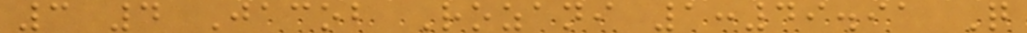3 4 Jacob Rozani 1:49.91 Q
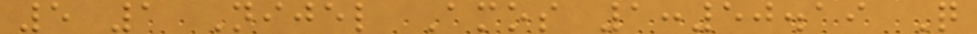5 1 Nijel Amos 1:50.19 Q
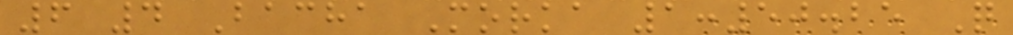6 4 Bacha Morka 1:50.25 Q
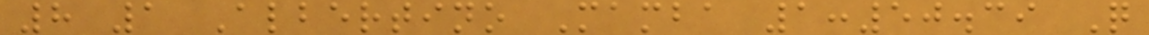8 1 Albertino Mamba 1:50.39 Q
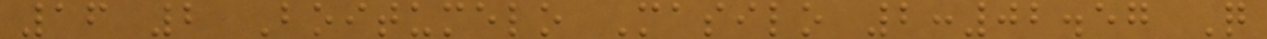16 2 Boitumelo Masilo 2:02.57 Q
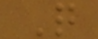Q
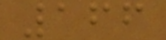166
